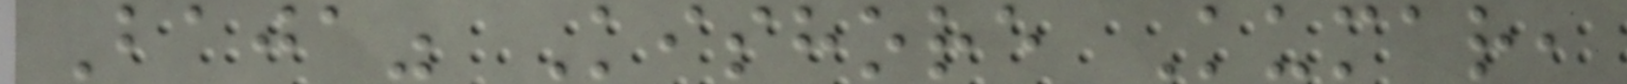Baja" Kishore Kumar,
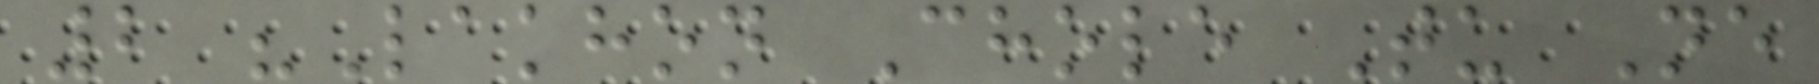2 "Lakhon Chole Tu Ne
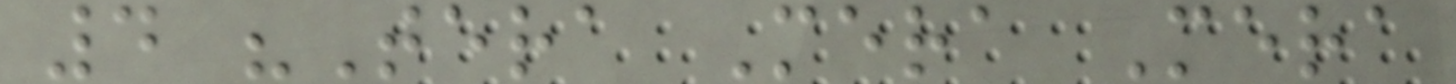4 "Tera Mera Mera
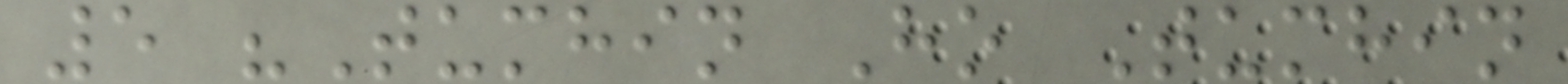5 "Tumhin Ho Tumhin
